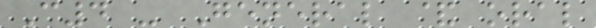C4 - General & oral
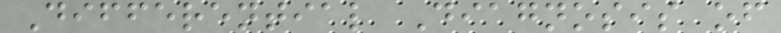Differential Diagnosis of
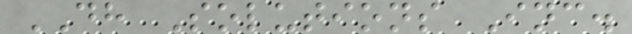DH Solutions Inc.
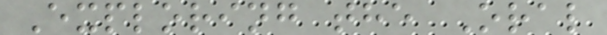Exploring the Oral
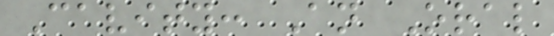Cavity: An Oral
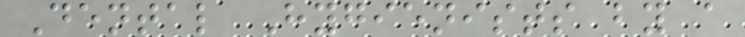Dental Hygienists by a
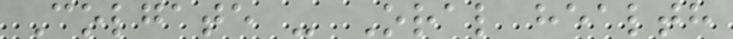Colgate - Oral health
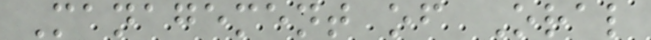Management of Oral
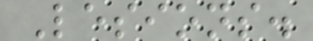Lesions.
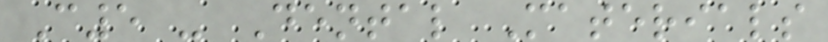C5 - Dental Materials
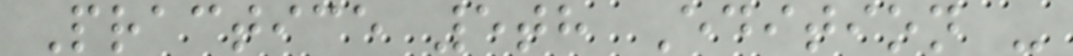Practice 5th Edition -
